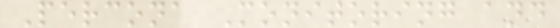Percona Monitoring and
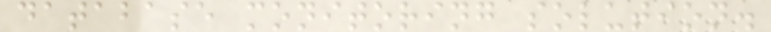database monitoring solution.
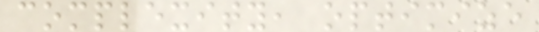complexity, optimize
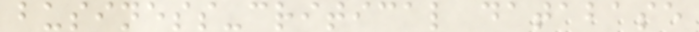business-critical database
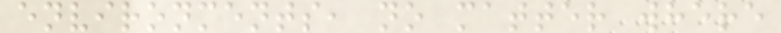environments, no matter where
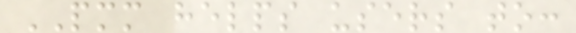PMM helps users to:
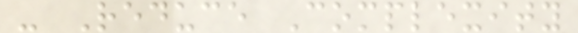- Reduce Complexity
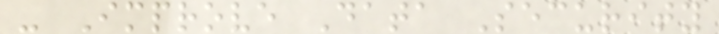- Improve Data Security
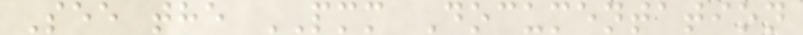See the PMM Documentation
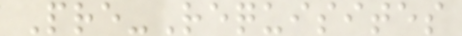Pre-Requisites
